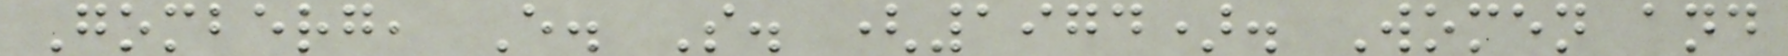Gomberg, E. S. (1974). Women and
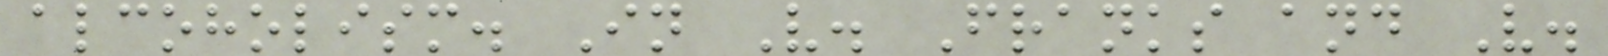alcoholism. In V. Franks and V.
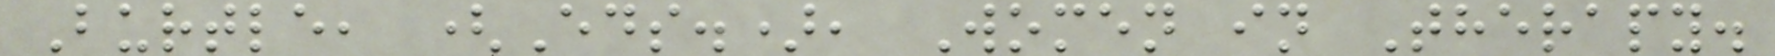Burtle, (Eds.), Women in Therapy.
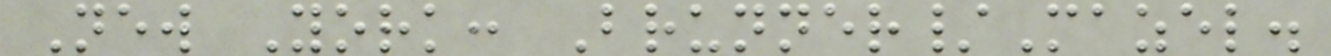New York: Brunner/Mazel.
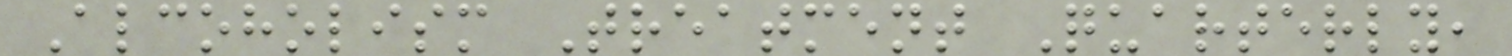Alcoholism Treatment Quarterly,
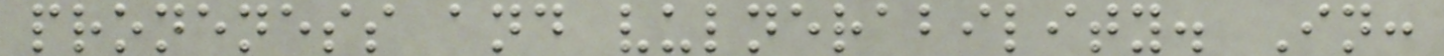proneness and vulnerability. In:
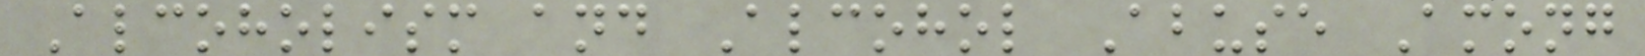Alcoholism and Alcohol Abuse Among
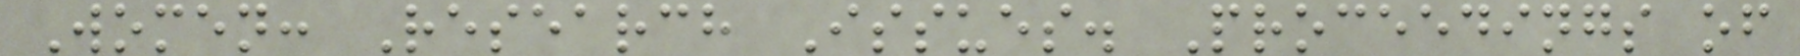Women: Research Issues. Proceedings of
